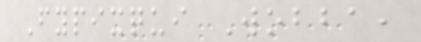Fypixqui Wobba,
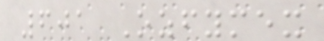601 Ozfymex
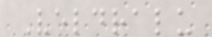Veldralu
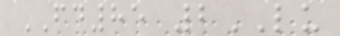FD85 2LU
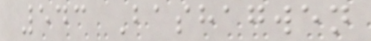543 Bashagwen
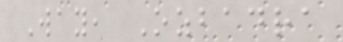Way, Ozbadra
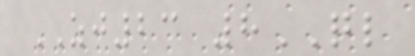ZJ23 8QL
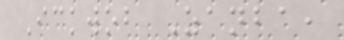Ickwob Zanba,
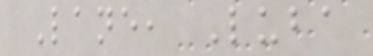Lane, Luba
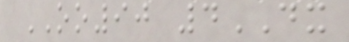OO90 4DX
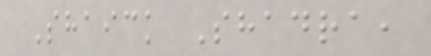Shaick Shadra,
